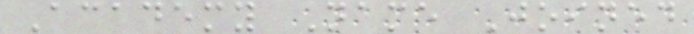Academy Name Joined
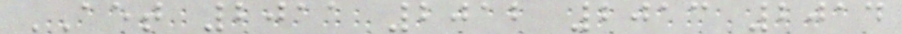AET 2011 2012 2013 2014
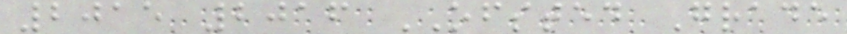2015 2016 OFSTED Grade
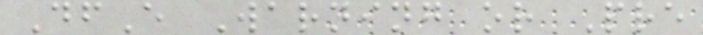DfE Warning or Pre
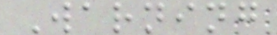Warning
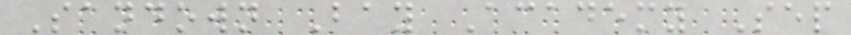Sandown Bay Academy Sep
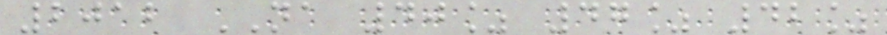2012 NA 40% 47% 42%
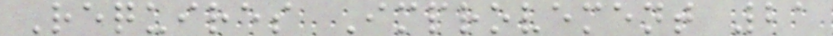Requires Improvement 21
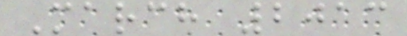March 2013
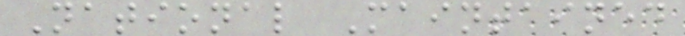National Maintained
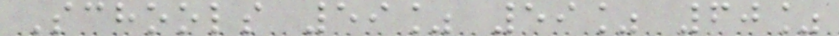Schools 59% 59% 60%
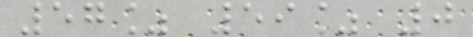57% 59% 0
